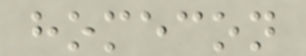homecon
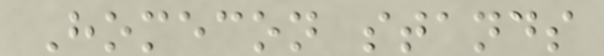Homecon stands
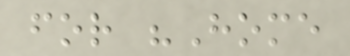for "Home
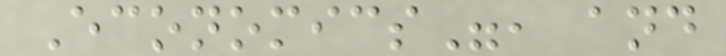Economics", and
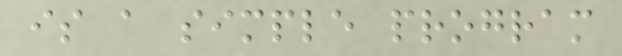is a simple program
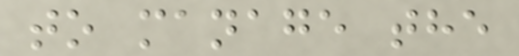to manage the
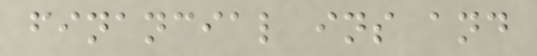financial ins and
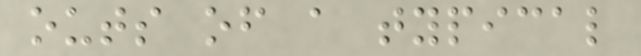outs of a typical
